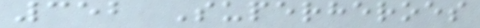352 Superheroes
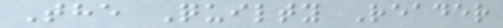The Quilty Reader
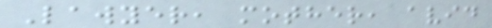Lawyer, mother, avid
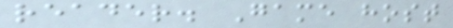reader. Game host
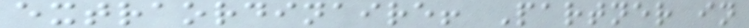extraordinaire! Partner in
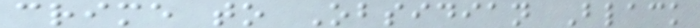crime to Obsidian Black
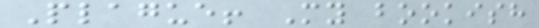Plague! My bookish
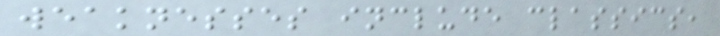weaknesses include classics,
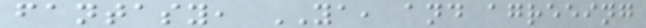fantasy, YA, and agreeing
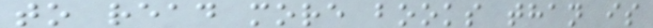to read more books than is
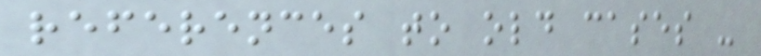references to old cases -
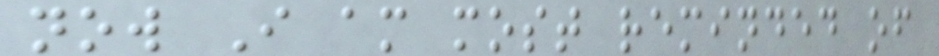now I am most reminded of
